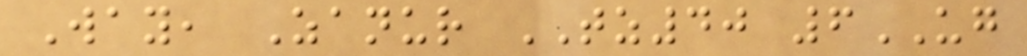Way, Zanur TZ40 6UG
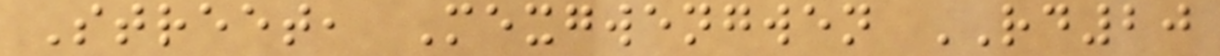Street, Mexgwengwen RD20
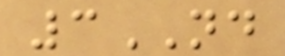3ND
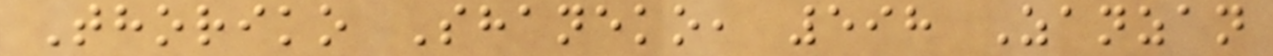Thoriko Shaneko, 598 Zanzan
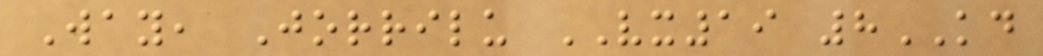Way, Jorrilu VX19 8KD
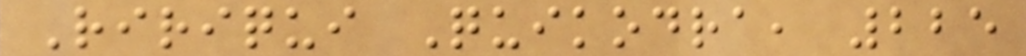Ririqui Quikodra, 225
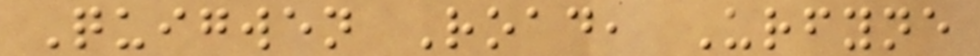Quigwen Road, Urfyne
